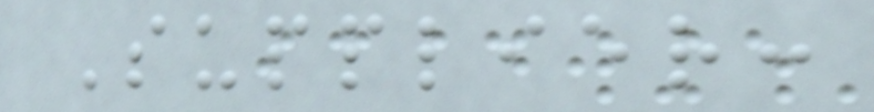Supplier:
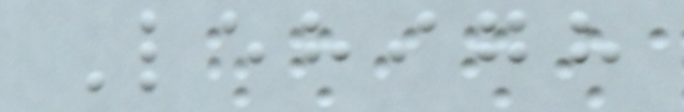Lehigh
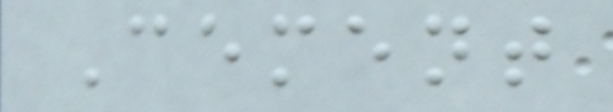Cement
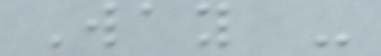Way -
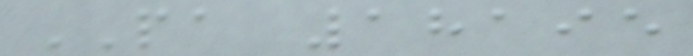PA 18195
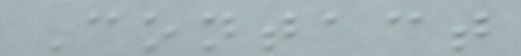Contact
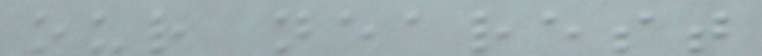our nearest
